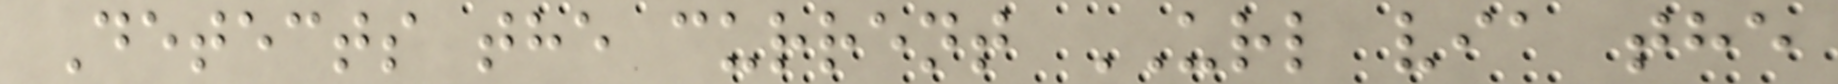Detects the current URL via the
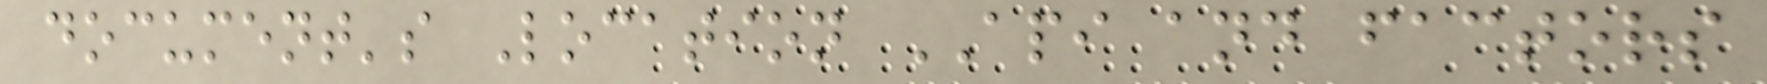document's Location API and factors
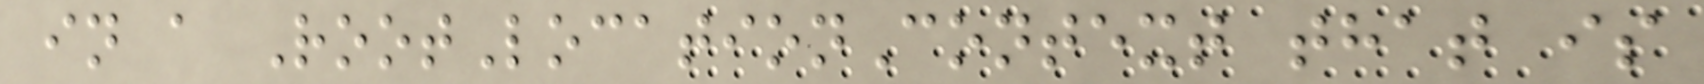in a RootLocationContext that is
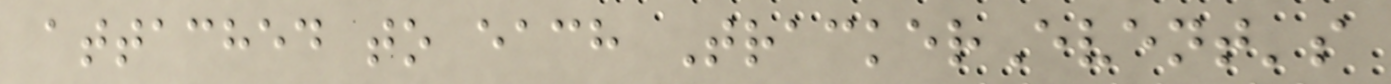attached to each TrackerEvent's
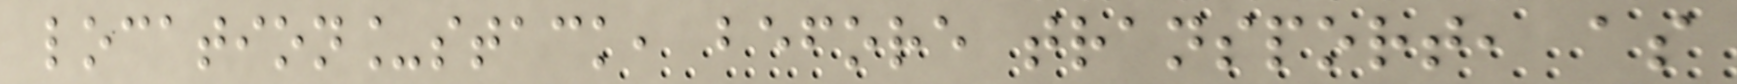location_stack, before transport, as
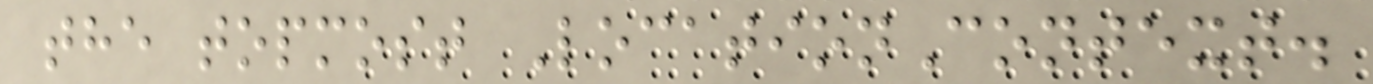the topmost LocationContext.
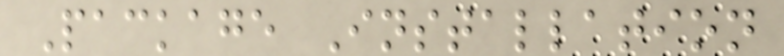Package Installation
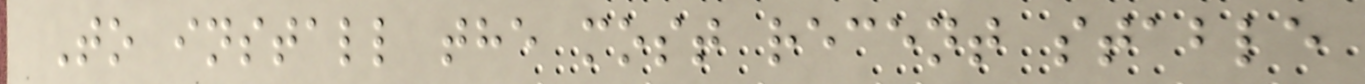To install the most recent stable
